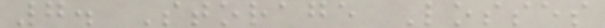7. Storage Losses
